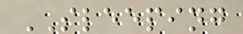SLEEPING
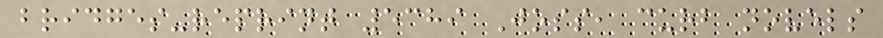bridges-reprint 5389 Joss, curb novels
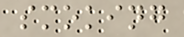smoking
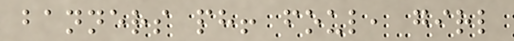banners ph! foul, girl
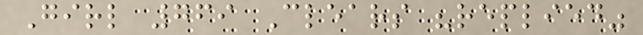Girl 769 Clears "replied"
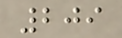209
